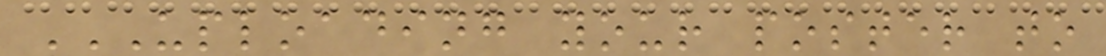UPLOADING YOUR POSTER TO
